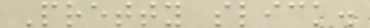Pretty slick.
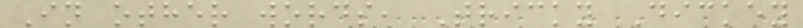In other words, Tricky Dickey
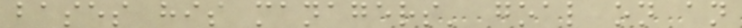bases his managers' goal on an
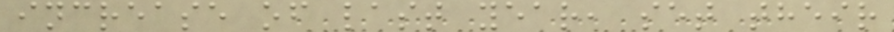increase of last year, set their
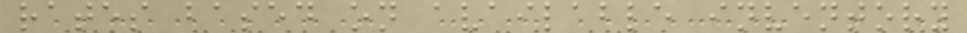rates based on available inventory
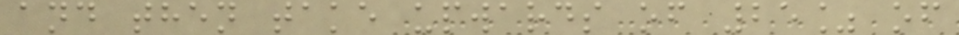and then take upwards of 25% of
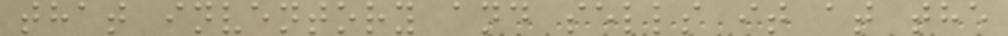that inventory and sells it at the
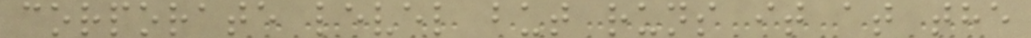corporate level but runs it at the
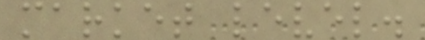market level.
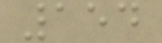154
